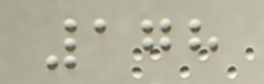178
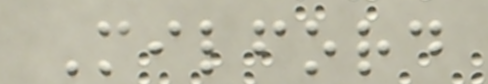Milford
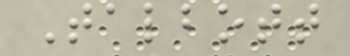Talbott
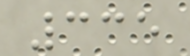335
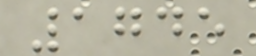1745
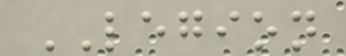LEGION
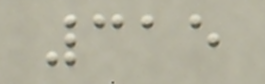315
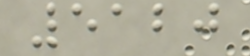5120
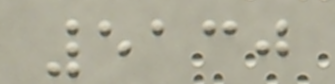5130
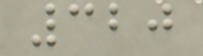320
